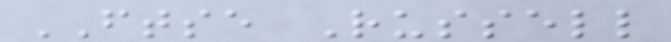FTSE Russell
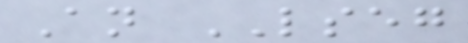An LSEG
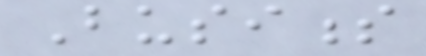Business
